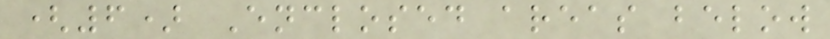(6) Enclosed areas below
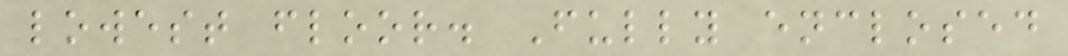lowest floor. Fully enclosed
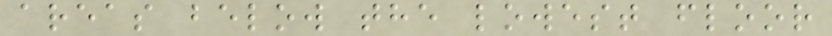areas below the lowest floor
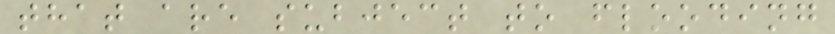that are subject to flooding
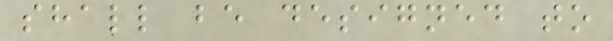shall be designed to
